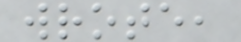wrote,
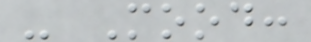- Mood:
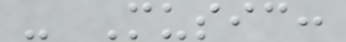- Music:
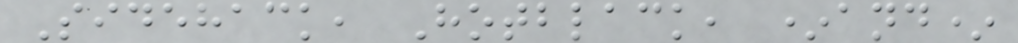Sidehack, Hotblack, *and*
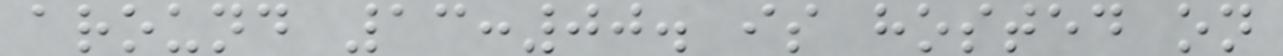around 13:00. is hosted on
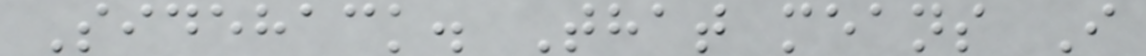Sidehack. That means I
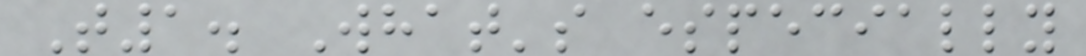T1. What's especially
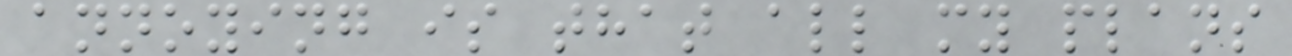annoying is that all my plans
